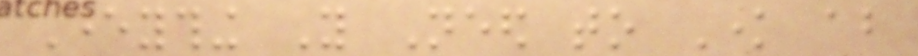Everything You Need to Know about
